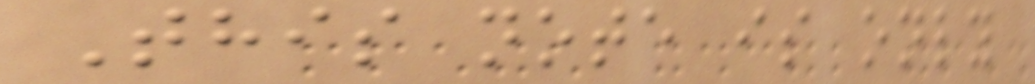This note is only
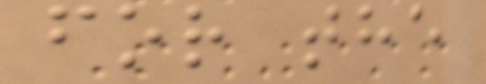for the
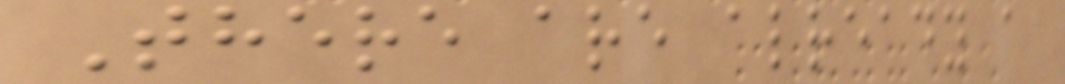There are already a
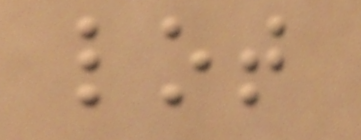lot
